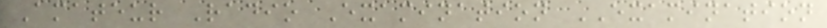Amateur Radio Examination EXAMINATION
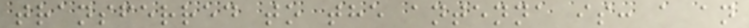transferred to the antenna is: a an
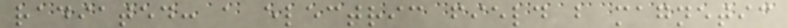radiated: a electric field b magnetic
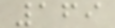169
